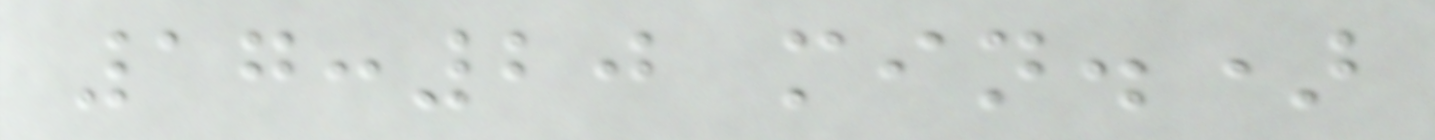17:20 min.)
